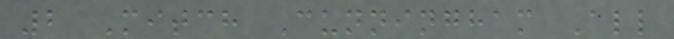2 Mitch Cunningham All
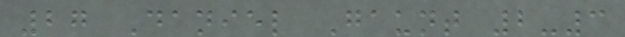27 Daniel Gaunt 2-3
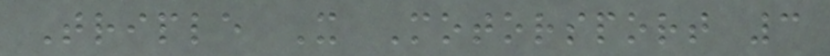Triple X Motorsport 3
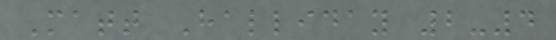Matt Halliday 2-4
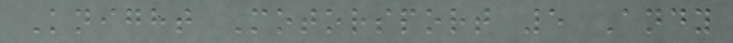Knight Motorsport 5 Andy
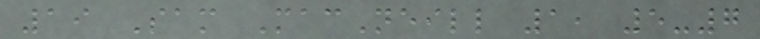19 Sam MacNeill 1, 5-7
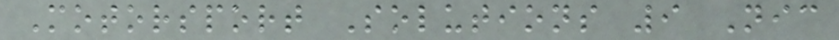Motorsport Solutions 9 Nic
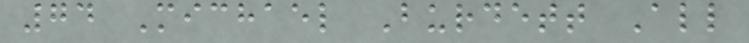74 Michael Burdett All
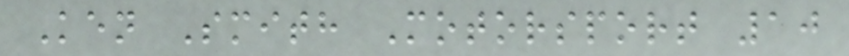Ken Smith Motorsport 10
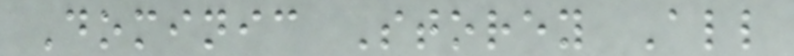Dominic Storey All
